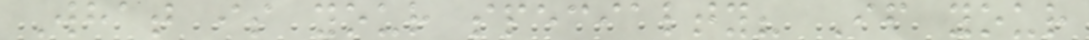What is your specialty? If your
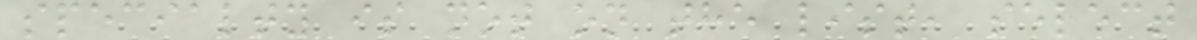specialty is not on the list, select
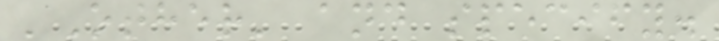'Other' and specify.
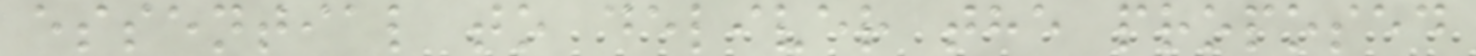essential to deliver the proposed
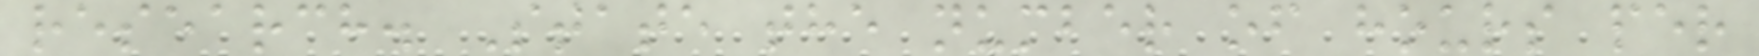research. State the number of hours per
